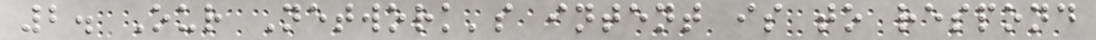2. Our Network's intent is to respond
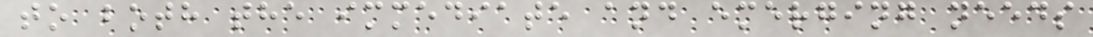to both the immediate and emerging needs
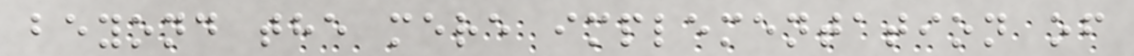beyond the mere implementation of
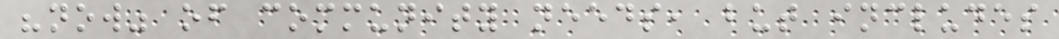"now" of community needs, but includes
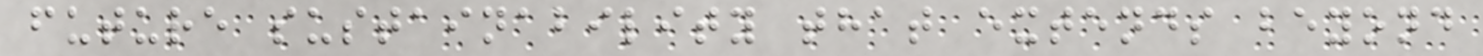future sustainability that extends beyond
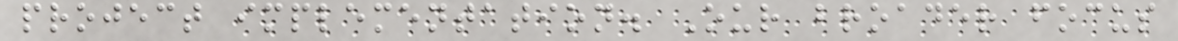project implementation. Our broader focus
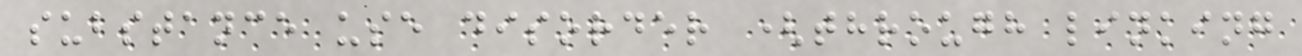substance use disorder (through linking
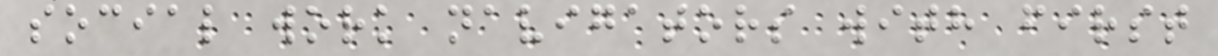social work navigators with first
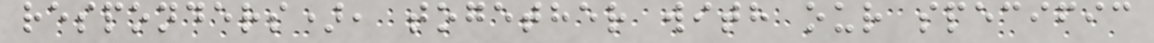responders), together with our specific
